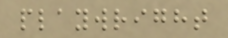playwright
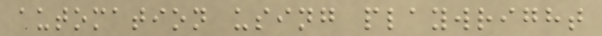automation using playwright
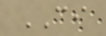CI
